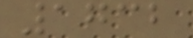1732
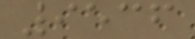9536
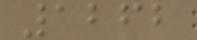1262
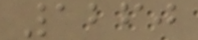1260
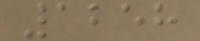1258
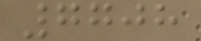7708
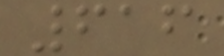616
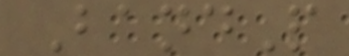BandP
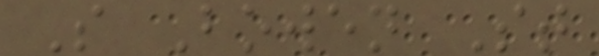S Bowen St
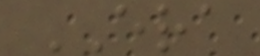ERA
